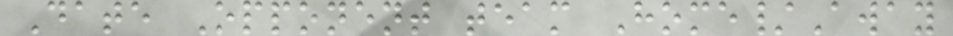Date Opponent team Home/Away
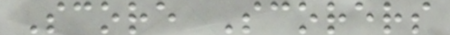Score Scorers
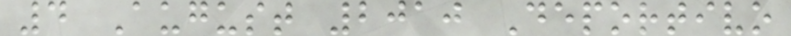4 August 2010 Deportivo
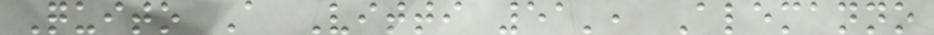Quito A Vitti 51', Alemanno
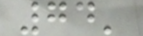74'
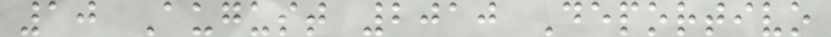10 August 2010 Deportivo
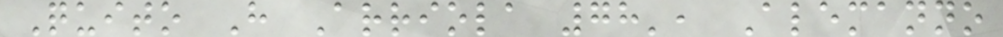Quito H Arriola 78', Alemanno
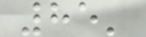85'
